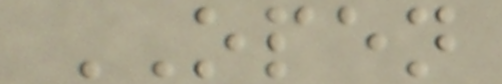OPEN
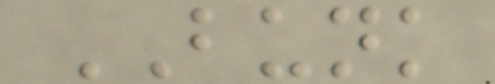BUNK
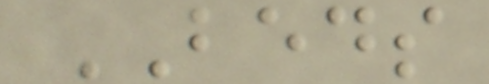BEDS
